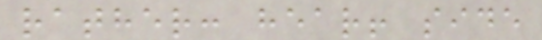rather: hear! side
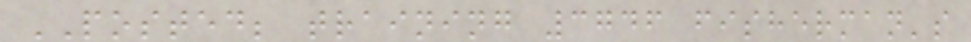POSTED; training 3746 fisherman's
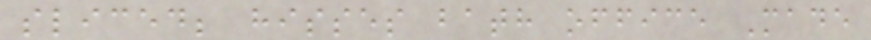sliced; hisses bath office Made
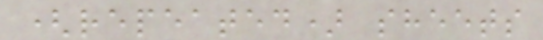(repeated) sheets
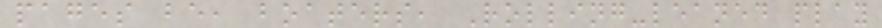pages be, boaters, Rolling-leaned play
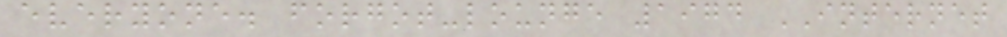everyone. forgot-lounge 1974 INTERNET
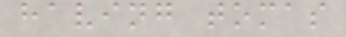having tomas
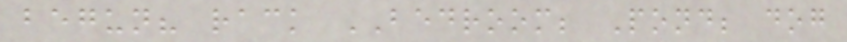begun? rack BEDROOM; Pond; dog
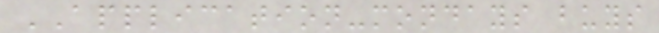APPLICATION-mondays buys
